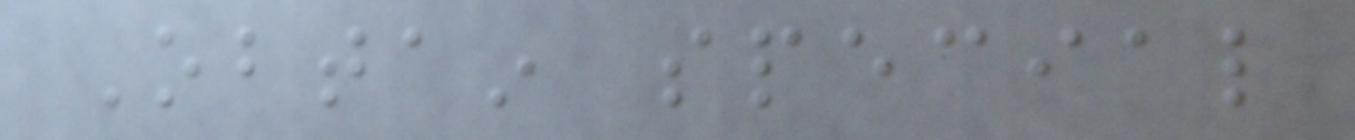Obtain special
